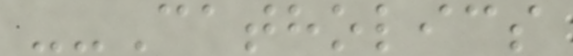--Catholics
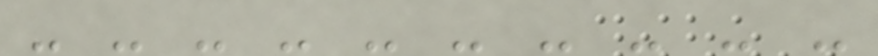- - - - - - - - - -
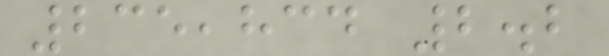235,834 2.2
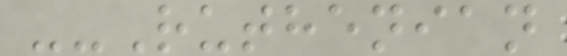--Ruthenian
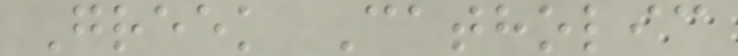Greek Catholic
